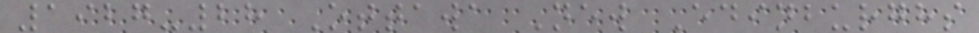1927-28 Ottawa New Edinburghs
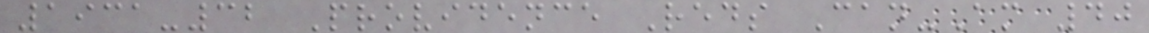1931-32 Providence Reds Can-Am 40
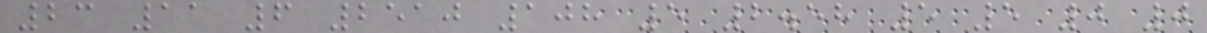23 11 6 2510 108 5 2.58 5 5 0 0
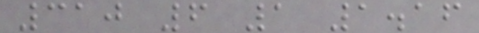310 6 1 1.16
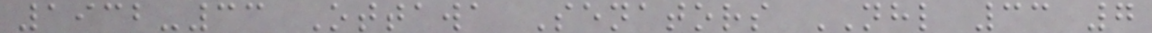1932-33 Ottawa Senators NHL 33 7
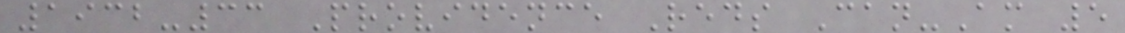1932-33 Providence Reds Can-Am 5
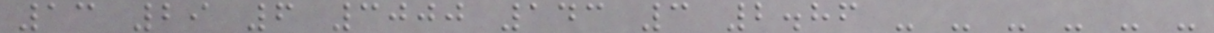13 29 6 3000 143 3 2.86 - - - - - -
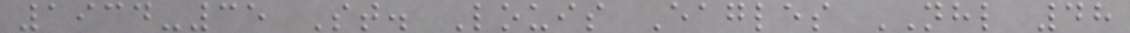1934-35 St. Louis Eagles NHL 48
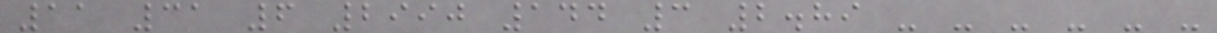11 31 6 2990 144 3 2.89 - - - - - -
